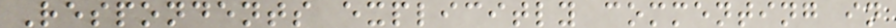Respondents explicitly commenting in
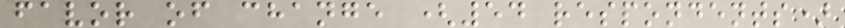favor of change (54 respondents)
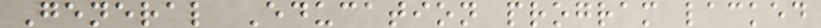General Education program lacked
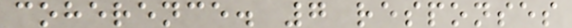coherence. 7 responses
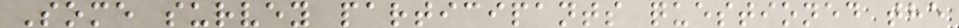Some survey participants questioned the
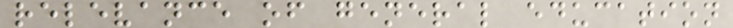relevance of general education
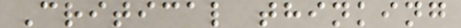Critical thinking
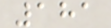181
